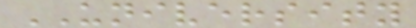UNIVERSITY
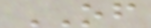OF
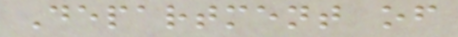Department of
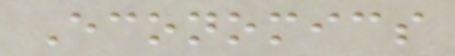Economics
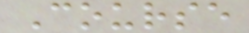Course
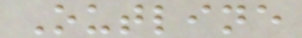Outline
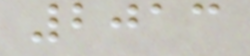2013
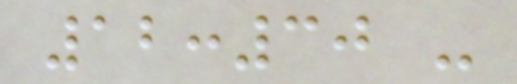12:30 -
